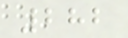282
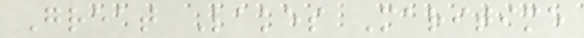Great Lakes Maritime
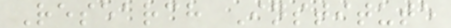Research Institute
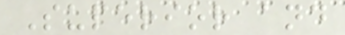Superior and
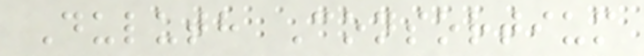Duluth Consortium
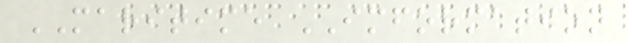MARITIME IMFORMATION
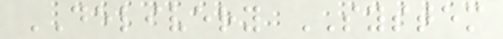DELIVERY SYSTEM
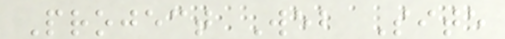Project Web Site
